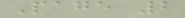Page 2
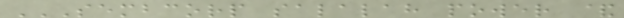SEMBCORP SALALAH POWER &
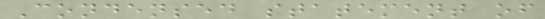Condensed statement of
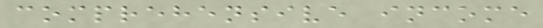comprehensive income
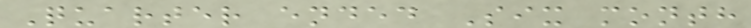Quarter ended Six month
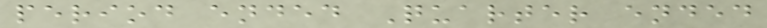period ended Quarter ended
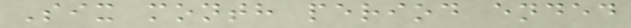Six month period ended
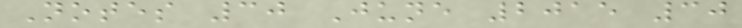Notes 30 June 2015 30
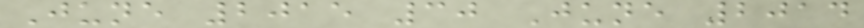June 2015 30 June 2014
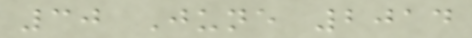30 June 2014
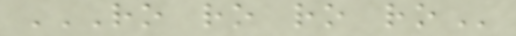RO RO RO RO
